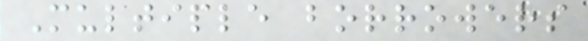Multiple borrowers
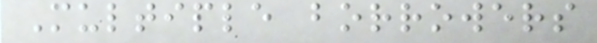Multiple borrowers
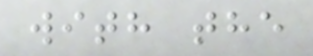with the
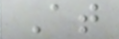At
